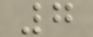7
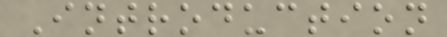Introduction
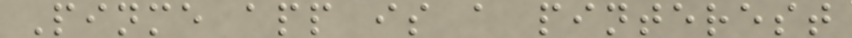Pinme app is a pinterest
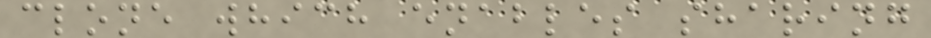clone which enables sharing
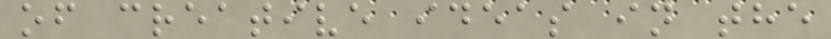of creative ideas in the
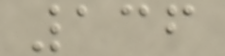136
